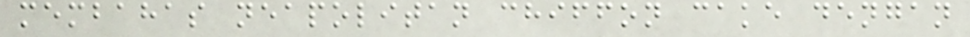membahas neapolitan chiffon cake dengan
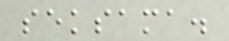seksama.
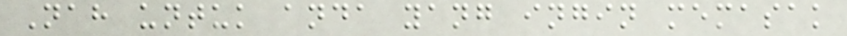Nah untuk anda yang ingin memasak
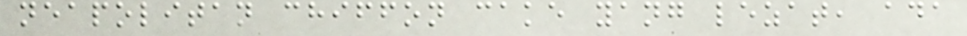neapolitan chiffon cake yang lezat, ada
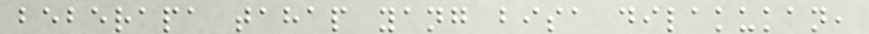beberapa tahap yang bisa dilakukan,
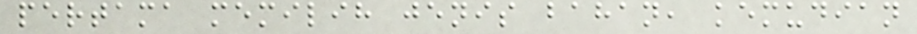pertama memilih jenis bahan, kemudian
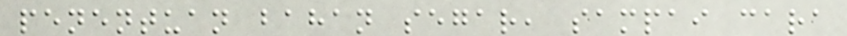penentuan bahan segar, sampai cara
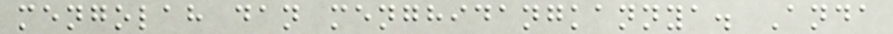mengolah dan menghidangkannya. Anda
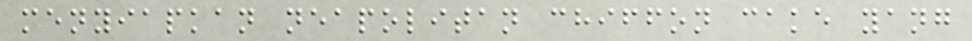menyiapkan neapolitan chiffon cake yang
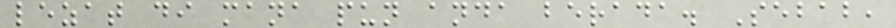lezat di mana pun anda berada. Sebab,
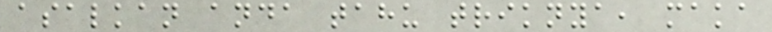asalkan anda tahu triknya, maka
